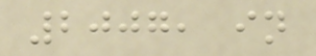2007, in
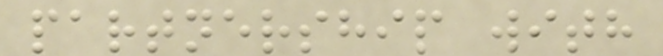partnership with
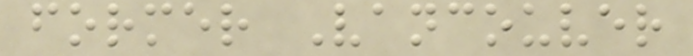former Vancouver
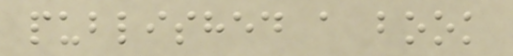published a book
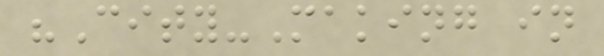"City-Making in
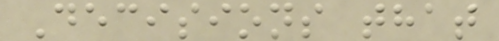Decisions that
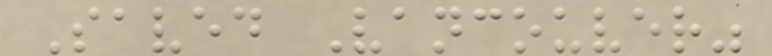Saved Vancouver"
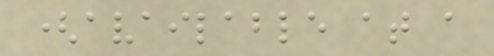(available at a
